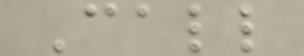Call
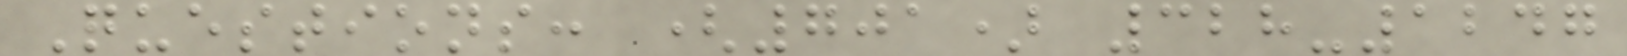Questions: (701) 328-1247
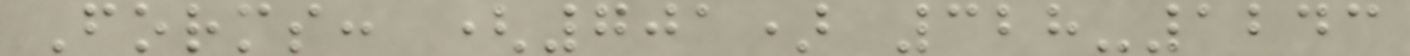Forms: (701) 328-1243
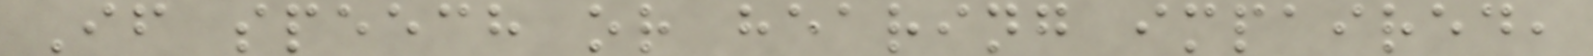If speech or hearing impaired,
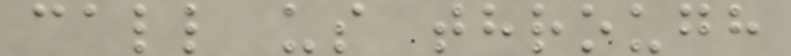call us through
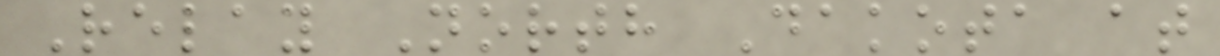Relay North Dakota at
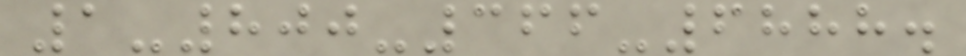1-800-366-6888.
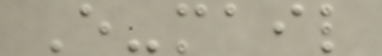E-mail
